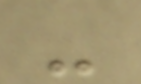-
